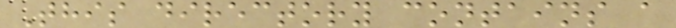This directory contains a
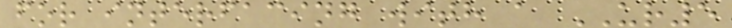for interfacing with a UR5
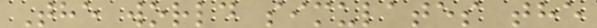The world simulates the
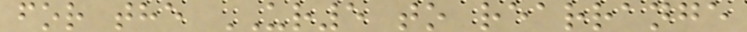for the UR5 to rearrange
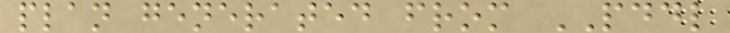plan generated from PDDL
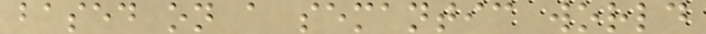based on a semantic world
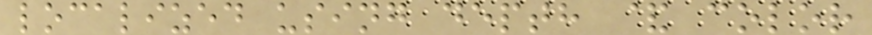localized using depth & color
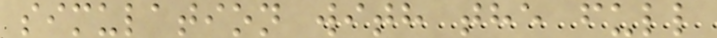simulation with the full
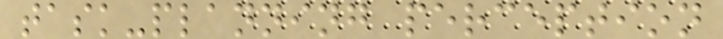task-planning perception
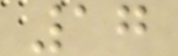17
